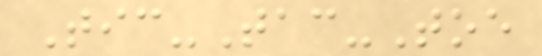Tic-Tac-Toe
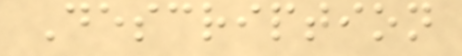Description
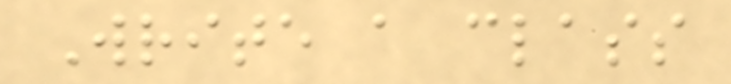Write a class
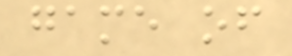game of
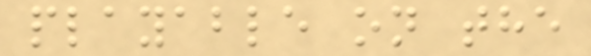playable on the
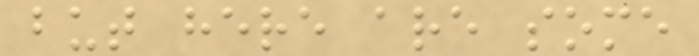but here are some
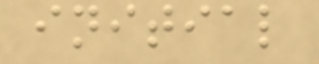initial
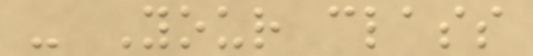- Your class
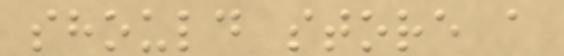should store a
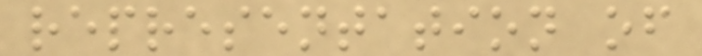representation of
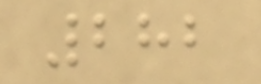282
